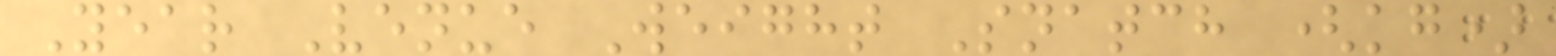Year Venue Weight Snatch (kg)
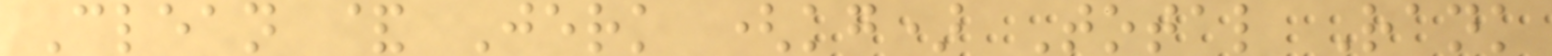Clean & Jerk (kg) Total Rank
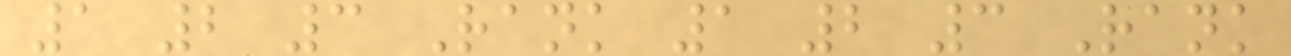1 2 3 Rank 1 2 3 Rank
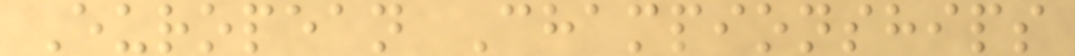European Championships
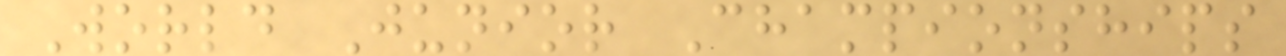World Junior Championships
